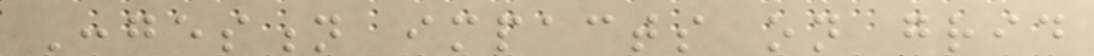Congestion impacts on grid
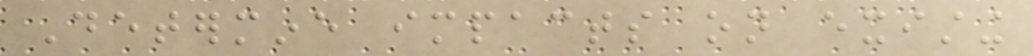Determine impacts on existing
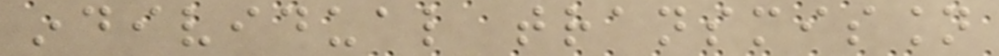individual transmission
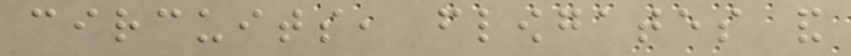circuits, flowgates and
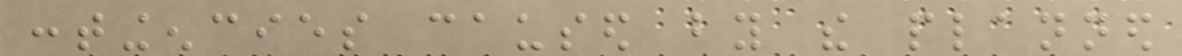contingencies caused by the planned
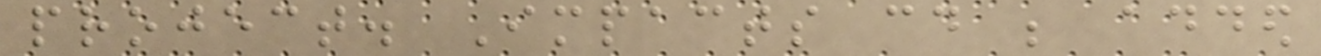project. Impacts could be added
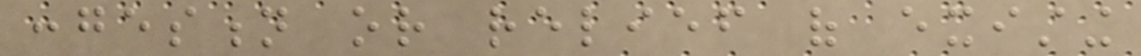congestion or relief of existing
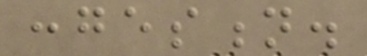congestion.
